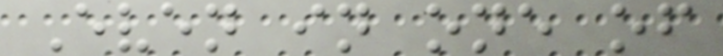Even in one of
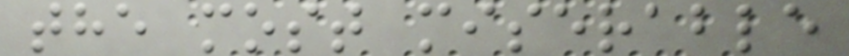the most miserable
